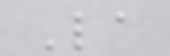La
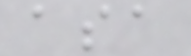asa
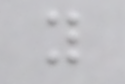y
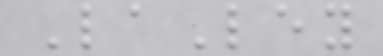LaLey
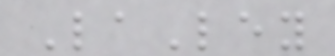LaLey
